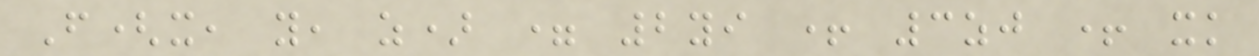F(x, y, z) = 2yi + 3zj + xk
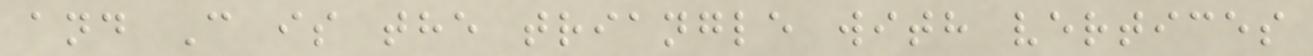and C is the triangle with vertices
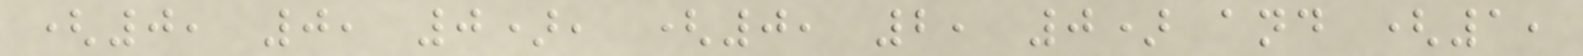(0, 0, 0), (0, 2, 0) and (1,
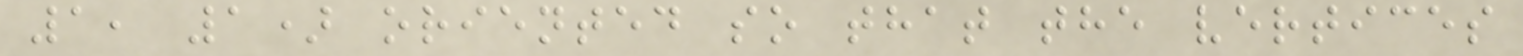1, 1) oriented so that the vertices
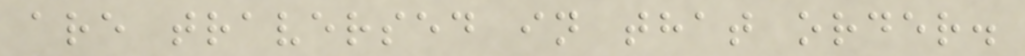are traversed in that order.
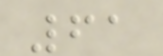61
